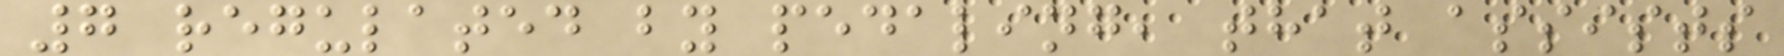7 regulated by pedaling, that assists
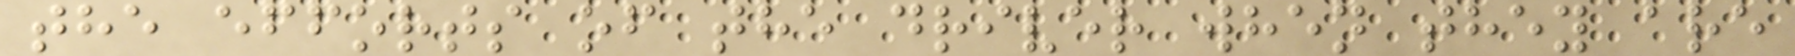the efforts of the driver when they are
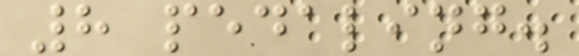8 pedaling.
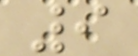9
